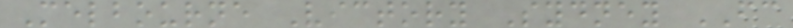Melbourne Victory Sydney FC
